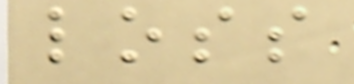loss
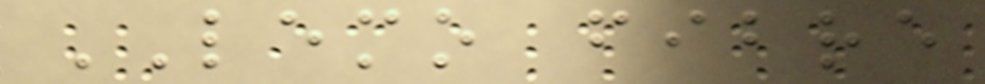LEMO fibre
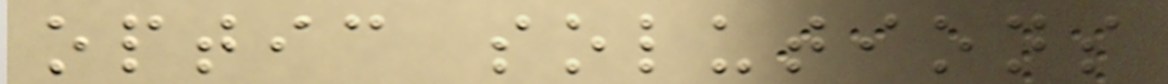optic solutions
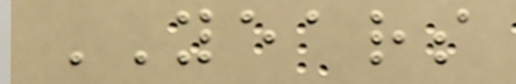YEARS
